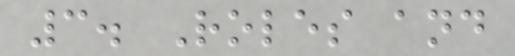3. Roles and
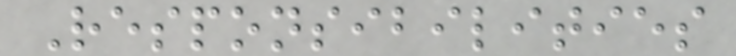Responsibilities
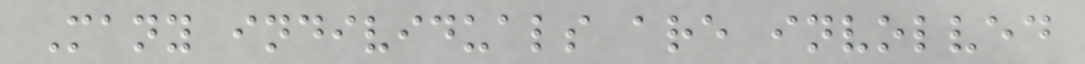Many individuals are involved
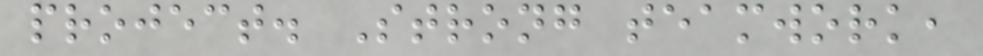project. Strong teamwork,
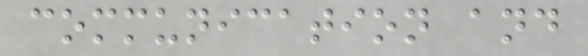communication and
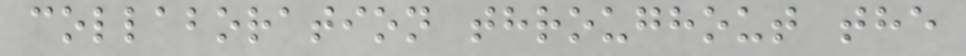collaboration throughout the
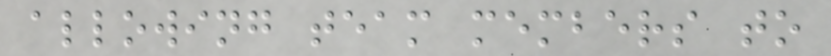allowing team members to
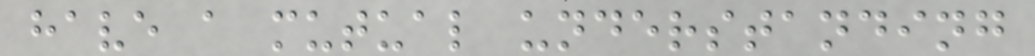have a mutual understanding
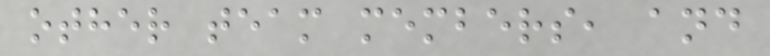other team members, and
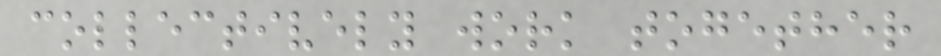collectively work together
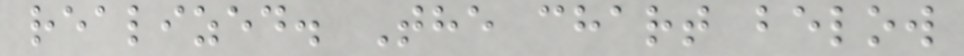realized. The chart below
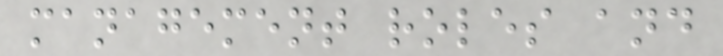management roles and
